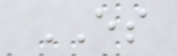ES
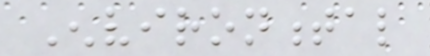Environmental
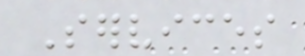Services
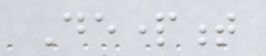Department
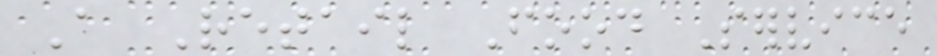A Retail Food Service
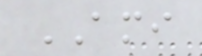AMI
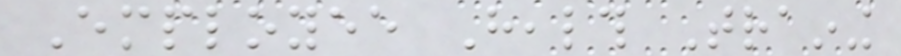Employee Health Training
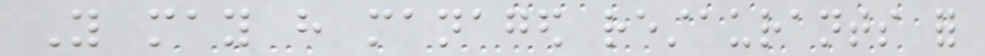You may have managed restaurants for
